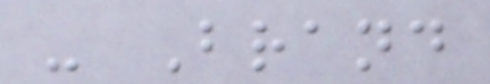- Brand
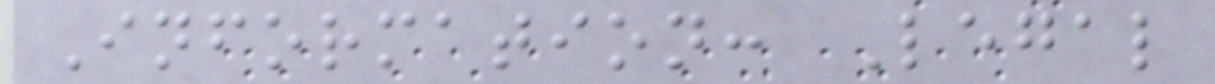Information: Legal
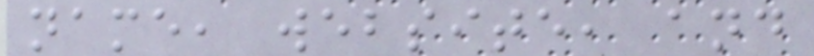name, website, and
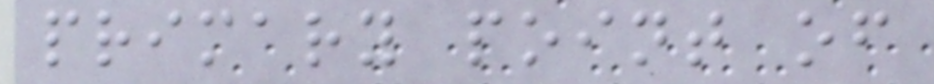primary point of
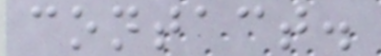contact.
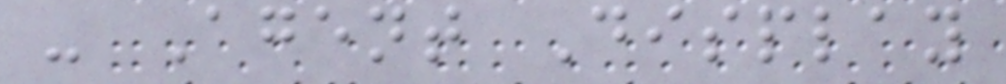- Agent Display
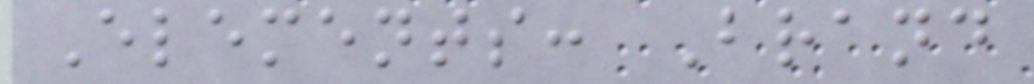Elements: Brand
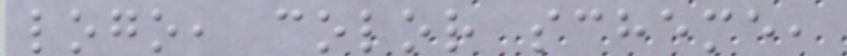logo, color scheme,
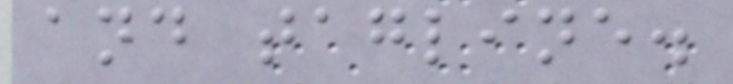and tagline.
